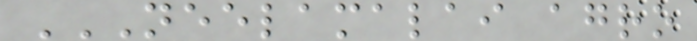NEELAMALAI AGRO
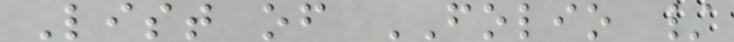List of FOLIO /
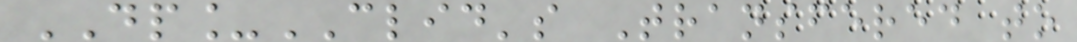DP_CLID's Transfered to
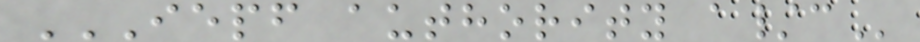IEPF AUTHORITY A/C
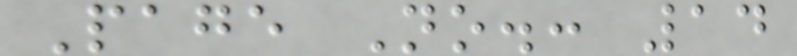Page No.: 14
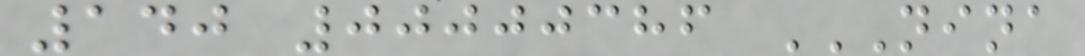140 00000386 NINA
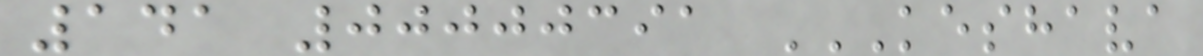141 00000391 KESHAVA
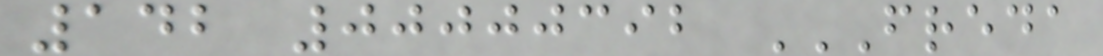142 00000392 FREDA
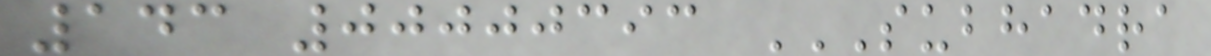143 00000393 SUBHADRA
